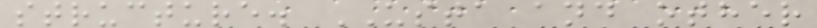structure. USTA and other
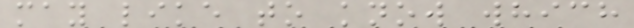may like to know which
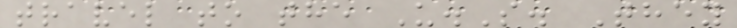travel to the U.S. They
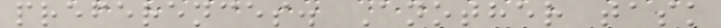preferences. Another task
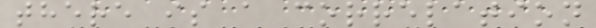there is a correlation
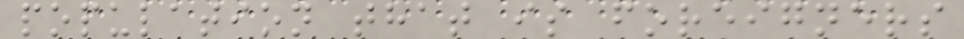population that is foreigners
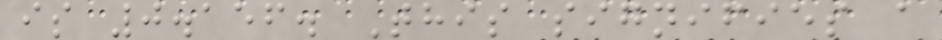is 0.156. This signifies a
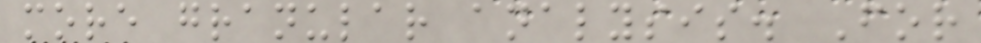more granular analysis. For
